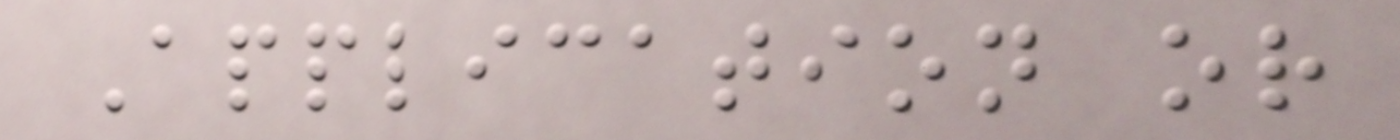Application or
